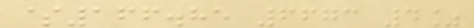$166.85 6673 4%
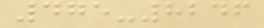475-8246
